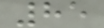85
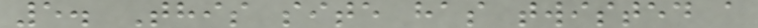5. This site has twisted a
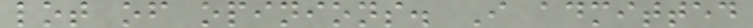lot of opinions. I admitted
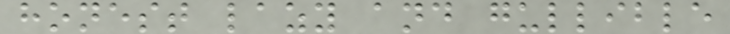honest lazy and gullible
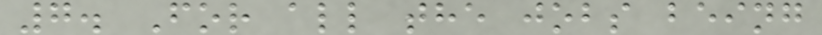7. For all the jobs being
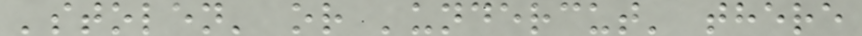'stolen' or 'undercut' there
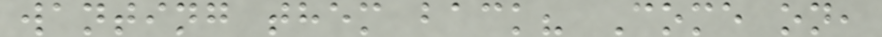wanting them back? Come on,
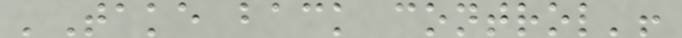'Take back control'!
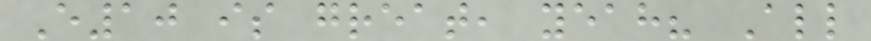E10 is great, yeah? All
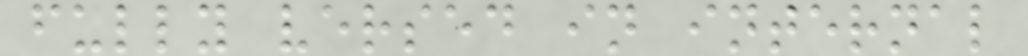fully versed in internal
